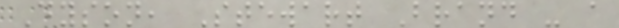Dyson, Stewart Brand - a
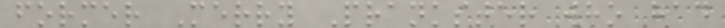former Merry Prankster who had
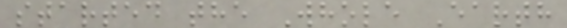started the Whole Earth
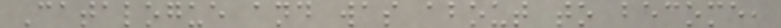Catalogue and was about to become,
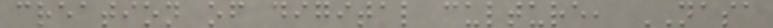creation of digital culture, NASA
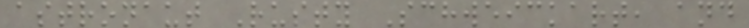astronaut Rusty Schweickart, and
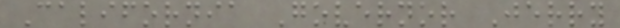California Governor Jerry
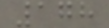178
